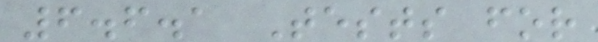6.6.1 Tests for
